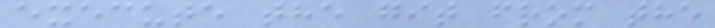execute the git from the
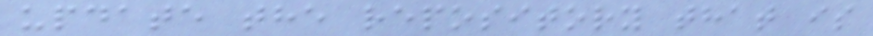update the repository that is
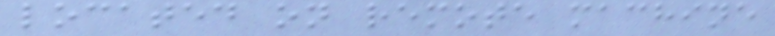located on remote machine
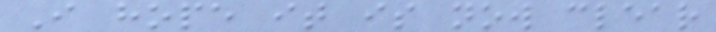I hope it is now clear
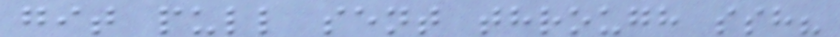git pull sent through ssh?
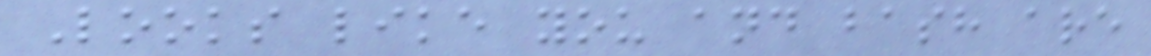Looks like you and bash are
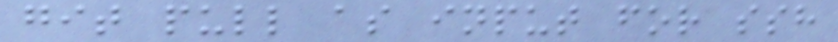git pull as input for ssh
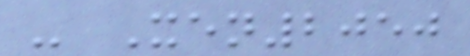- Xen2050
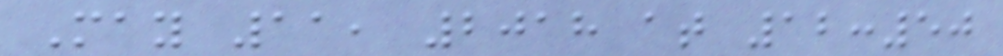May 11, 2018 at 12:50
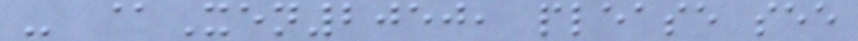- @Xen2050, please see
